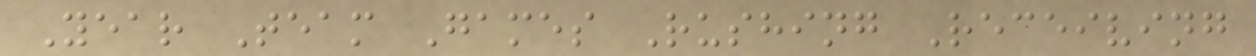Year Team Games Rushing Receiving
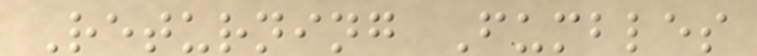Returning Fumbles
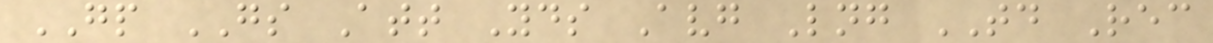GP GS Att Yds Avg Lng TD Rec
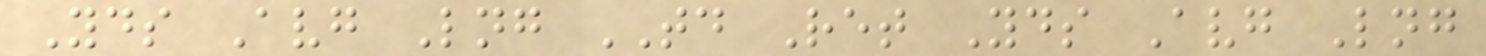Yds Avg Lng TD Ret Yds Avg Lng
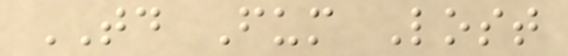TD Fum Lost
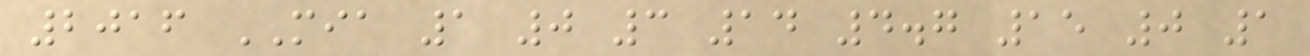2016 MIA 1 0 3 14 4.7 15 0 1
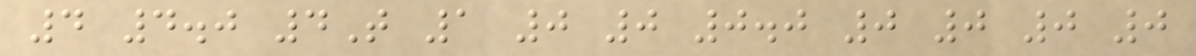4 4.0 4T 1 0 0 0.0 0 0 0 0
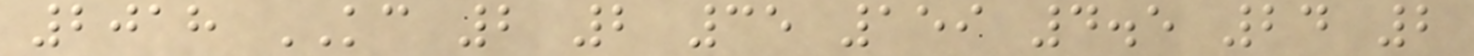2018 KC 2 2 35 159 4.5 24 2
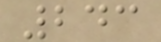243
